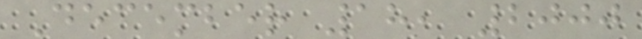December 18, 2000
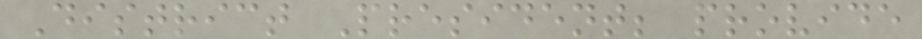District President; provide
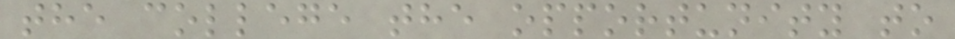the college the opportunity to
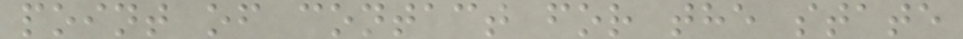point of contact for the state
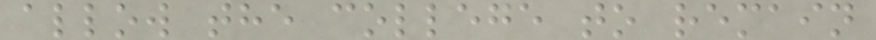allow the college to remain
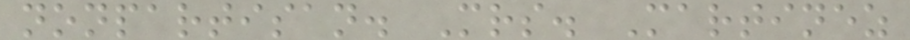nonpartisan. Mrs. Martinez
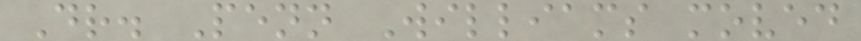Dr. Penn Williams moved
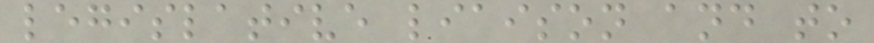legislative liaison and to
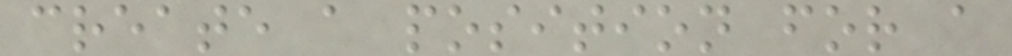create a position for a
